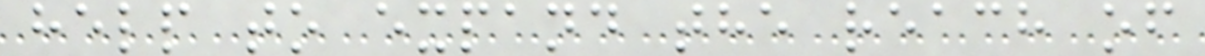help to expand the reach of
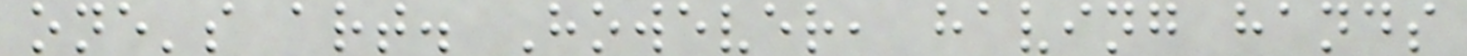one's art. However, having hands
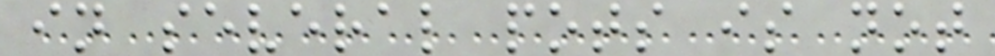in several pots is not
